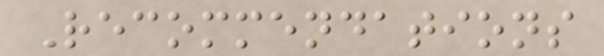Recommendations
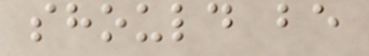should be
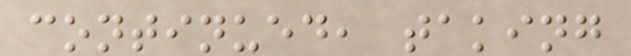continued, taking
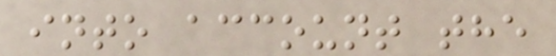into account the
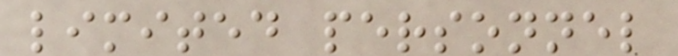limited personnel
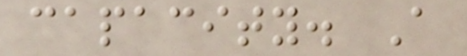capacity. A
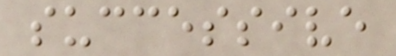successive
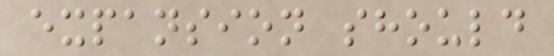expansion should
